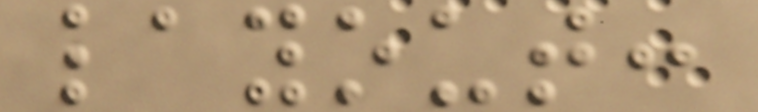layout:
